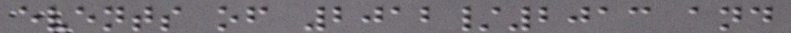events of 2012/2013 and
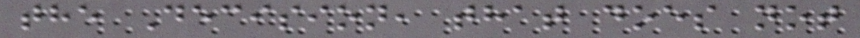the Decision, that does not
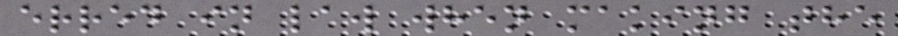erred in law when making the
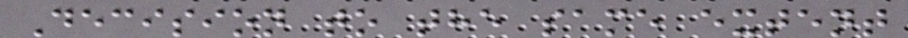Decision to the same extent
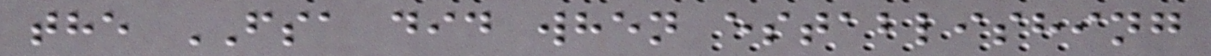the FSA did when establishing
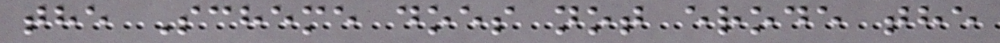the Scheme does not erode the
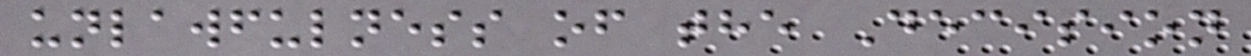unlawfulness of the Decision
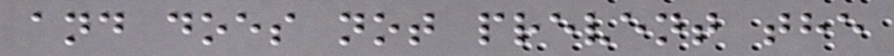and does not prevent the
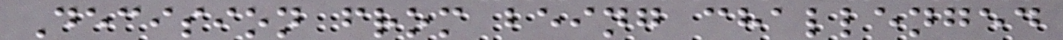Decision from being challenged
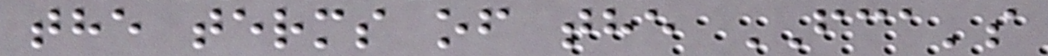the terms of the FCA's
